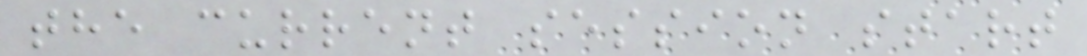the current session start
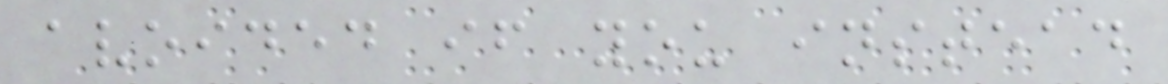avoided if you instead
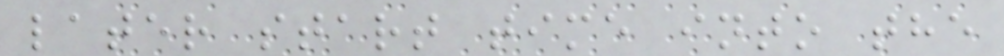later start time into the
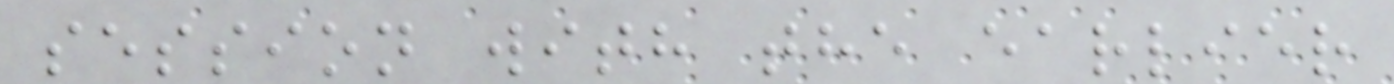session with the earlier
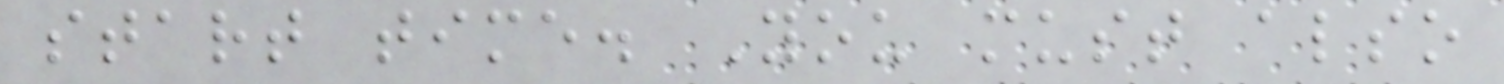start time. You must also
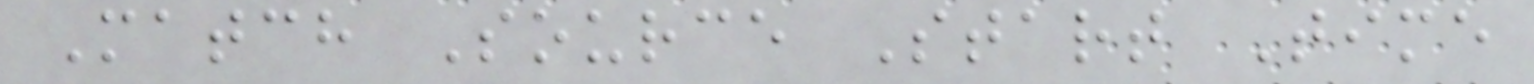Match Source Start Time
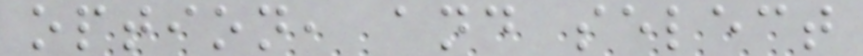option, and select
